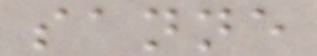sanne
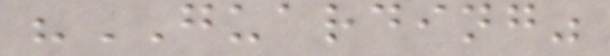"GUARDING"
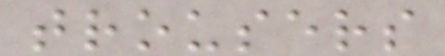trousers
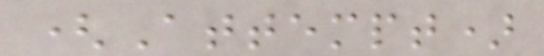(Attempt)
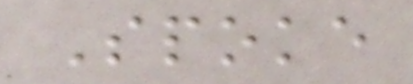Spoke
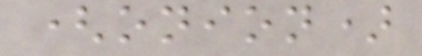(onion)
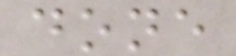done
